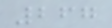267
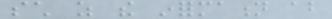such as the information about
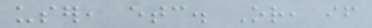user, etc. Or, if
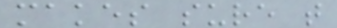makes sure that
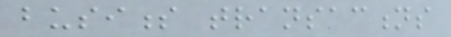business transactions
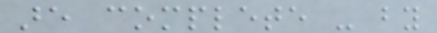are complete - by
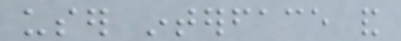user interface and
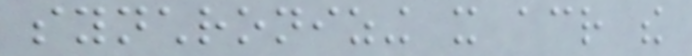synchronizing it across the
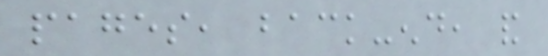pages, back-end, and
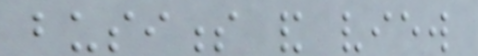business and view
